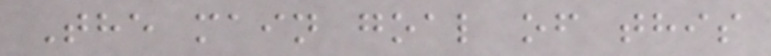The main goal of this
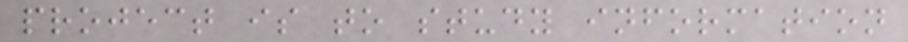project is to study information
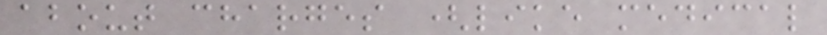about charges (like medical
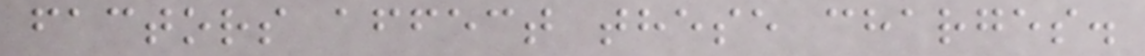factors affect these charges.
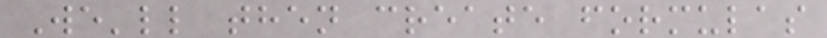We'll then create formulas
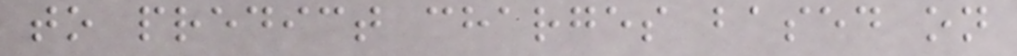to predict charges based on
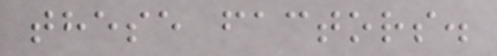these factors.
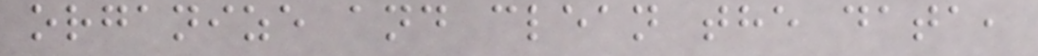organize and clean the data,
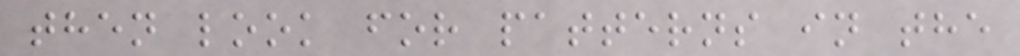then look for patterns in the
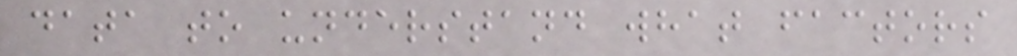data to understand what factors
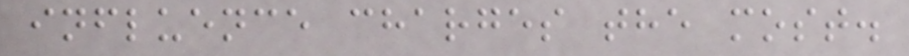influence charges the most.
